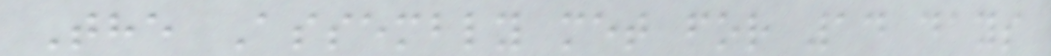The Assembly met for 14 days
